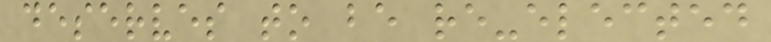deserves to be re-elected
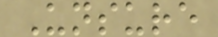Unsure
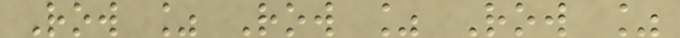Row % Row % Row %
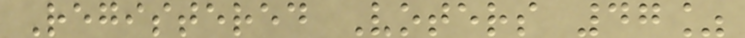Registered Voters 47%
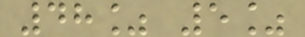48% 5%
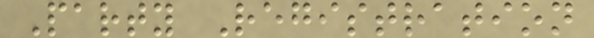Party Registration
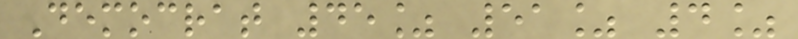Democrat 45% 51% 4%
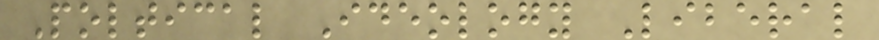Poltical Ideology Liberal
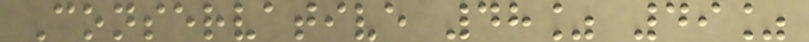Conservative 48% 49%
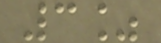3%
